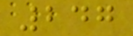247
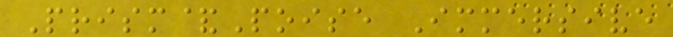Prism&Poise Immersive
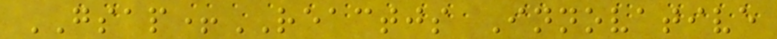GSAP+REACTJS Innovative
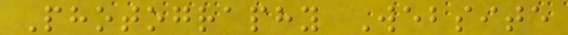Photography Website
